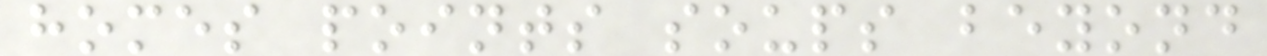homes points soups beyond
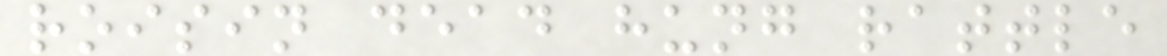roisin dead hung rattle
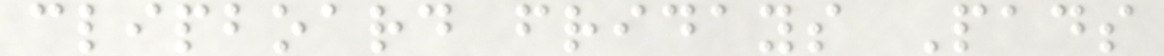clipboard fridays Pads
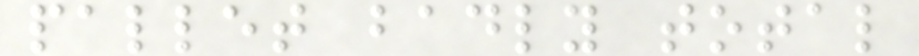pallet badly total
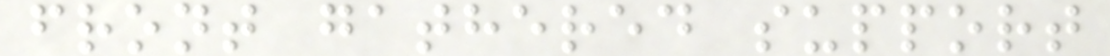front gathered support
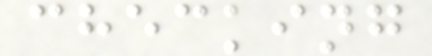checking
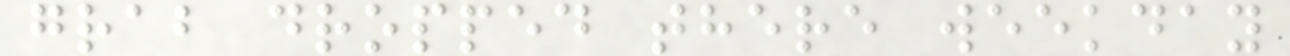grab dropped there weekday
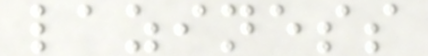laziness
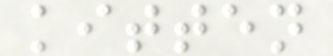kitten
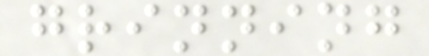grinning
